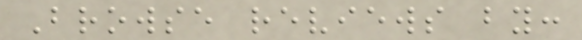Browse reviews by:
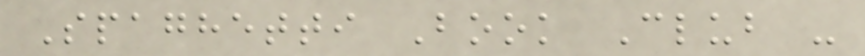Spaghetti Book Club -
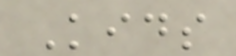Kids
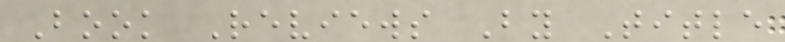Book Reviews By Title
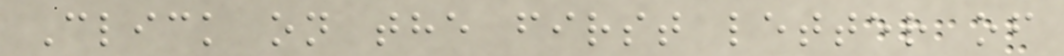Click on the first letter of
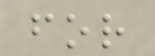for
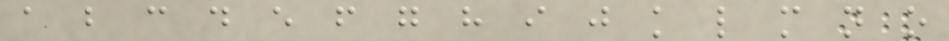a b c d e f g h i j k l m n o
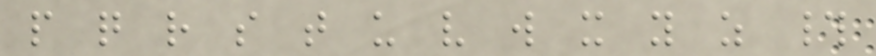p q r s t u v w x y z #
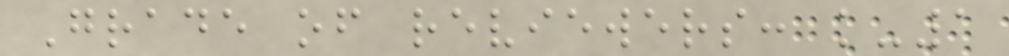Grade of reviewers: k-1
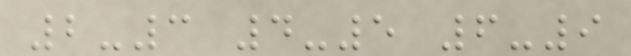2-3 4-5 6-9
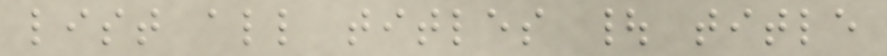list all titles | title
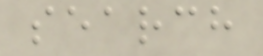search
